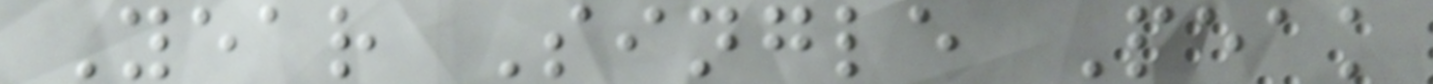Year Single Peak
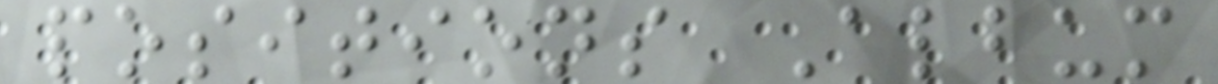positions Album
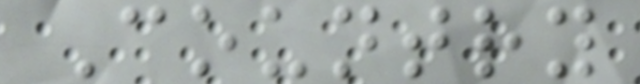Country
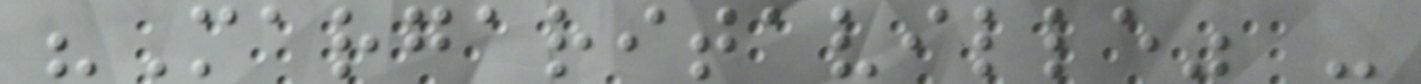"Margaritaville" -
